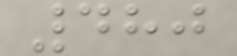480
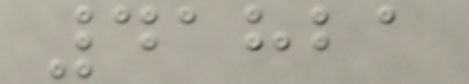41821
